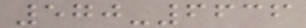570-6636
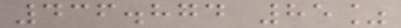436.874 85%
